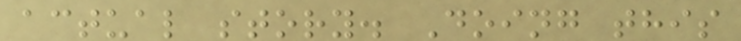actual story. Doing this
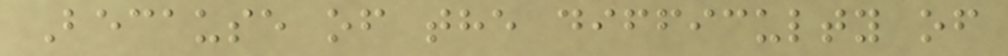Because of the difficulty of
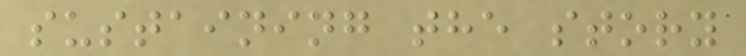sustaining the story
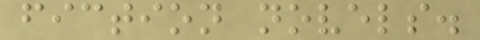fiction novels.
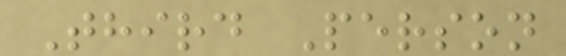Third Person
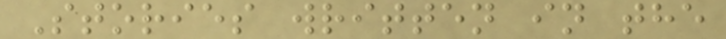Stories written in the
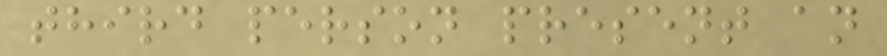third person present an
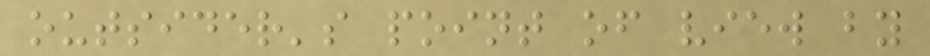outsider's point of view by
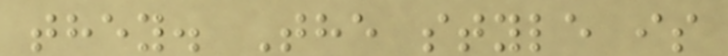they. The style is
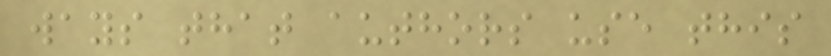ways that authors use this
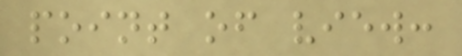point of view:
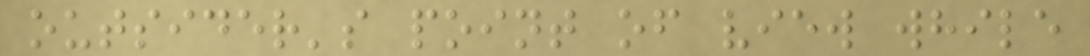outsider's point of view while
